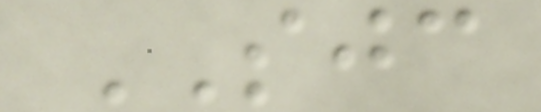SJC
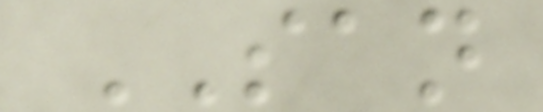SAN
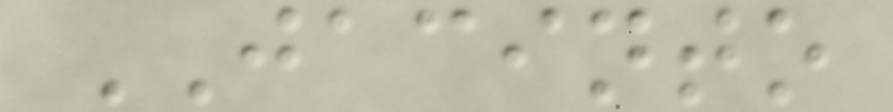JACINTO
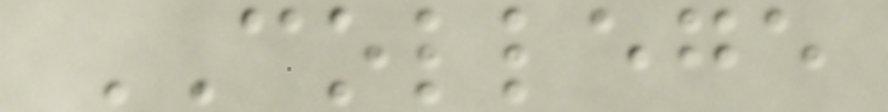COLLEGE
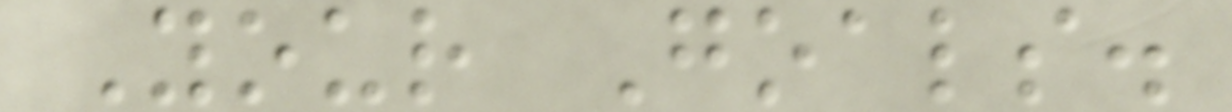Your Goals.
